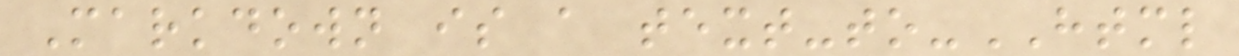Markdown is a text-to-HTML
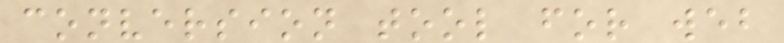conversion tool for web
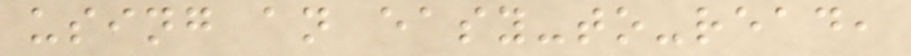using an easy-to-read,
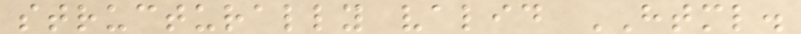structurally valid HTML.
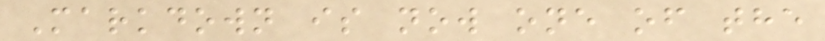Markdown is now one of the
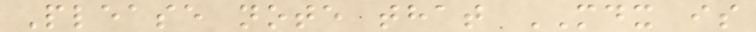Please note that MDX is
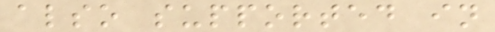also supported in
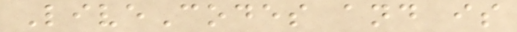LiveCodes and is
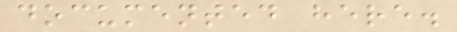documented here.
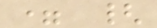= {
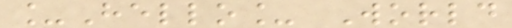_Hello_ World
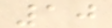10
